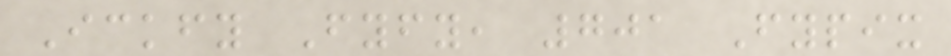Ickfy Fyfy, 701 Fypix
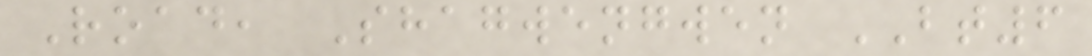Road, Shagwengwen BT6
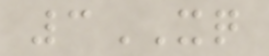3XQ
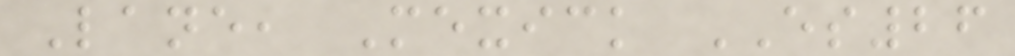Lane, Mexick ES26
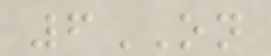6ON
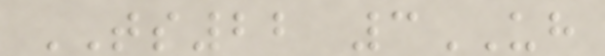TS22 3UH
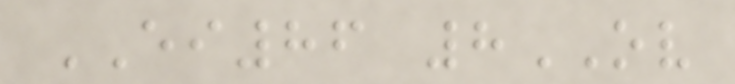EI86 8OV
